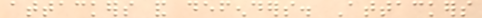attackers and defenders. Attackers
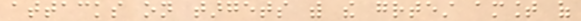attacks on targets with the greatest amount of
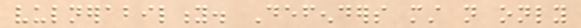vulnerability. Defenders must not only
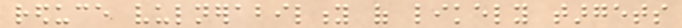reduce vulnerability of likely targets
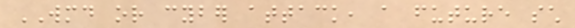WMD or cyber attack, a future such
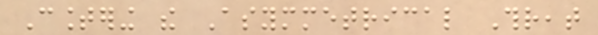Countering the Asymmetrical Threat
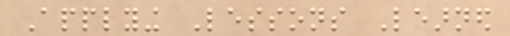Applying Lessons Learned
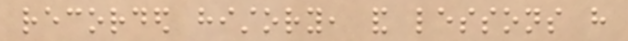recorded history, and lessons have
